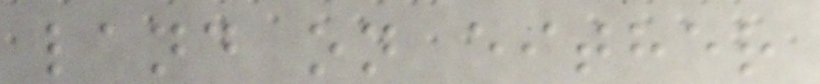land on either
